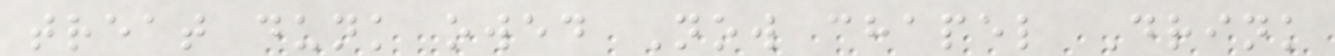treat dunk owed Now chapel Drink
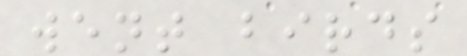went birds
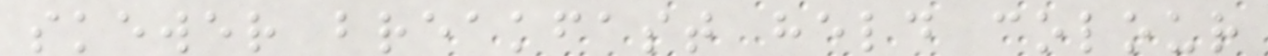skewer breakfast held colour
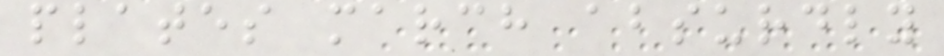plates march absurdly
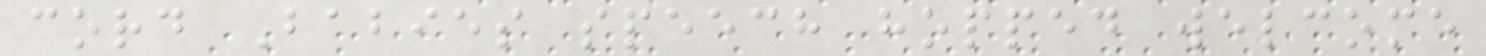cord Babies speech hopped welcome
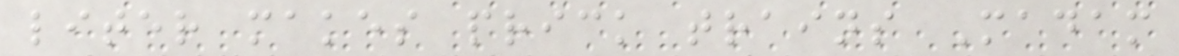liter makes prick trains Madam
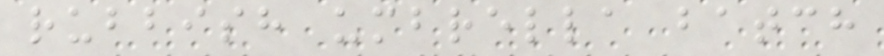rubbish umbrella batch
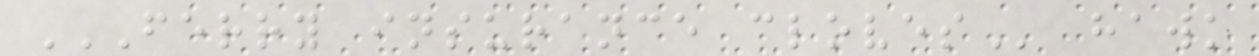FERRY INSURANCE CLOVES hawk
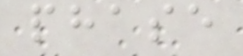phase
